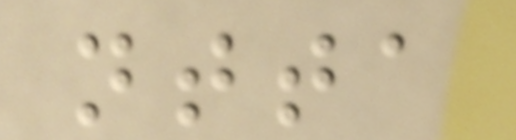ntta
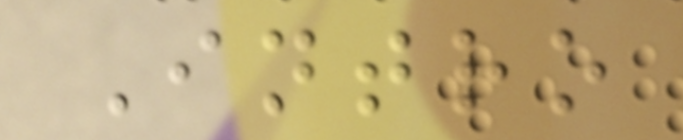Intro
